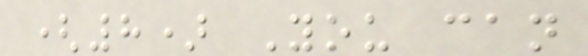(8) You can
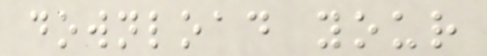download your
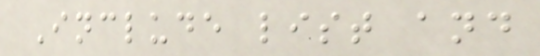Include list and
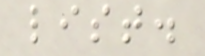list.
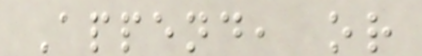Append, or
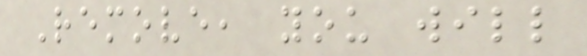Remove, you will
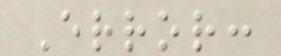Error:
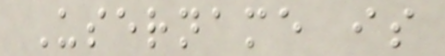Username is
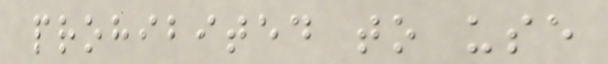prohibited to use
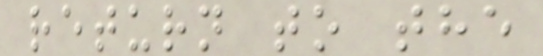return to the
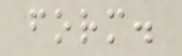form.
